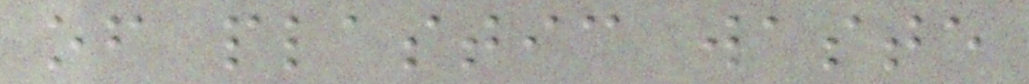of plastic waste
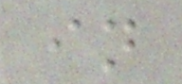in
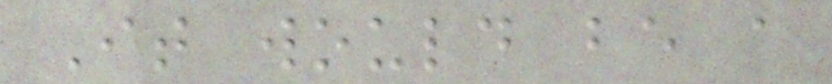It would be a
